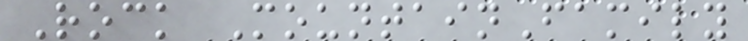Rock MountainFamily
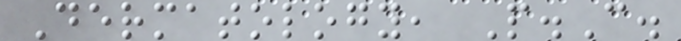Dermatology, P.C.
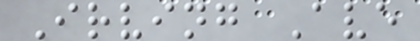Irving Ave
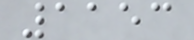1153
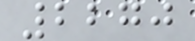2270
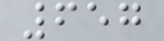657
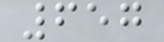657
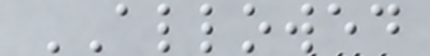ALLOWED
